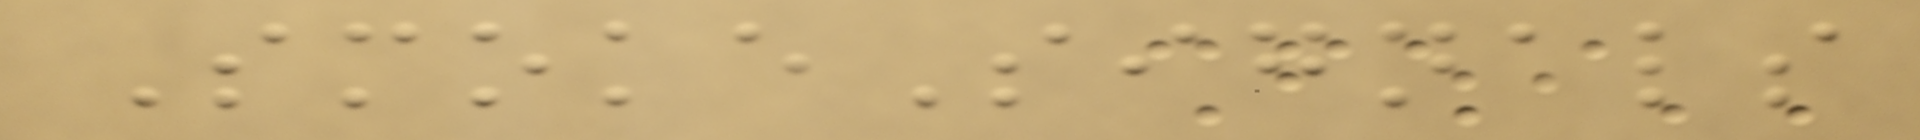SmokeSignals
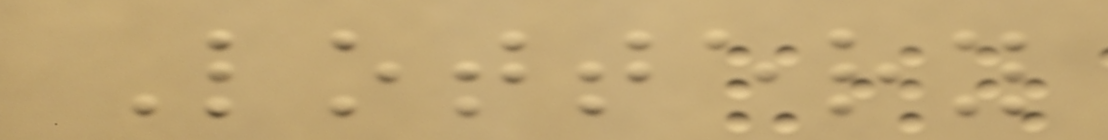Lottery
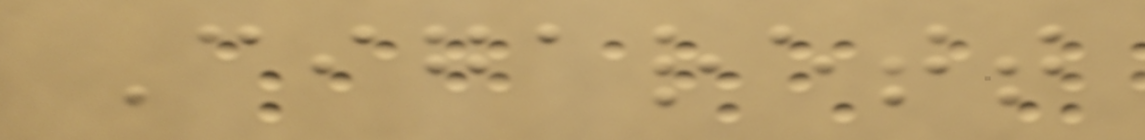Cigarett
